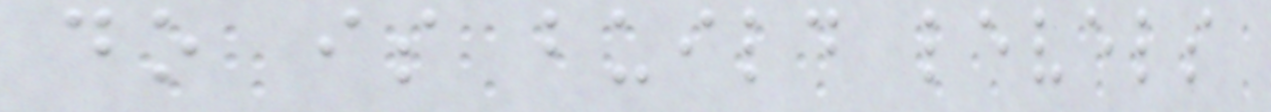do is build levels
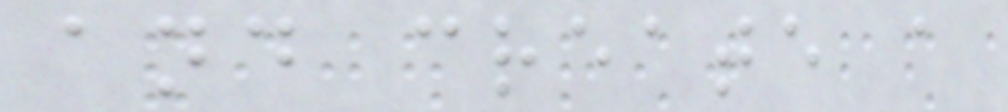and create a
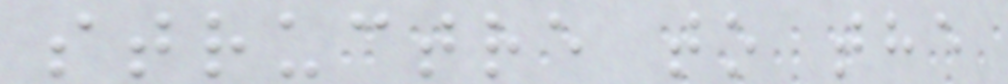structre to the
